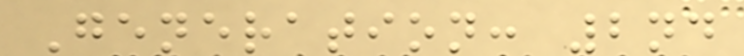Generation: 2nd
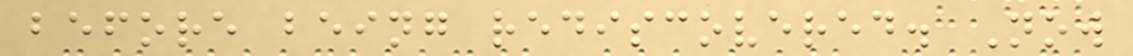before being rediscovered. Now
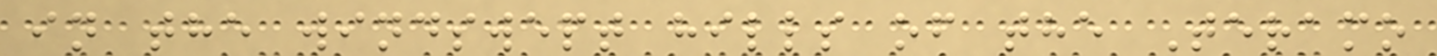in the windswept hills of the Teramo
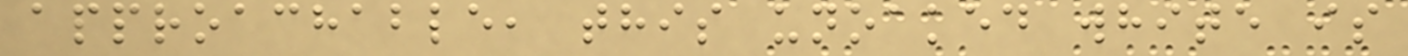approachable, this unoaked white is
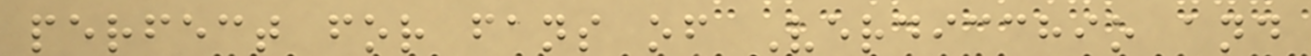perfect for fans of Verdicchio and
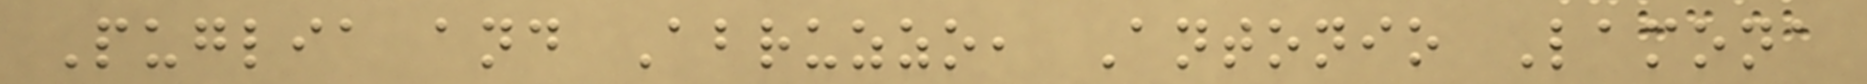Puglia and Abruzzo, Antonio Lamona
